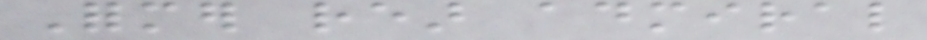Former rear admiral
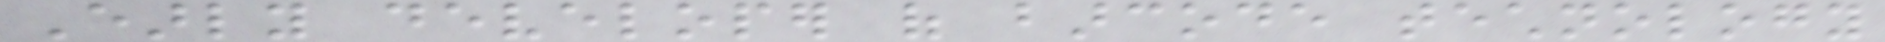Early developer of barcode technology
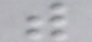with
